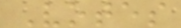Votes
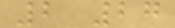2 27
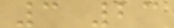3 23
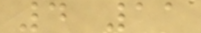4 11
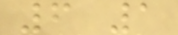6 1
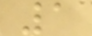1
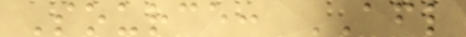Source: AFL
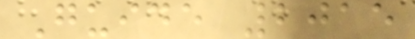Guide 2015
